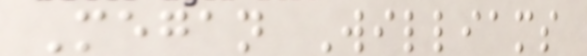Megan Williams
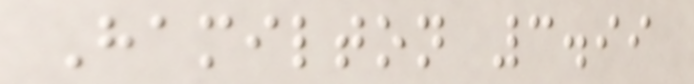Hamilton 3.99
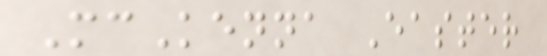McKenna Easter
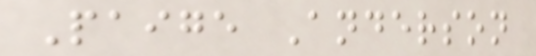Paige Anderson
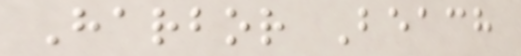Harbor Beach
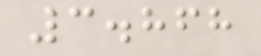3.868
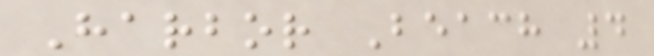Harbor Beach 4
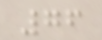76
